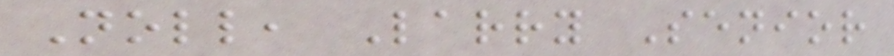Noll, Larry Senior
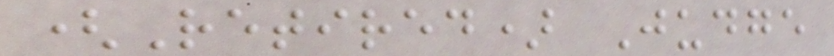(Retired) Judge
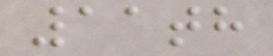11th
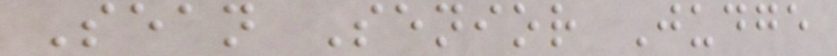Sean Senior Judge
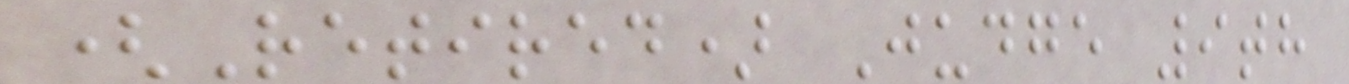(Retired) Judge 9th
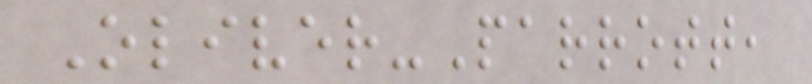Oliver-Parrott,
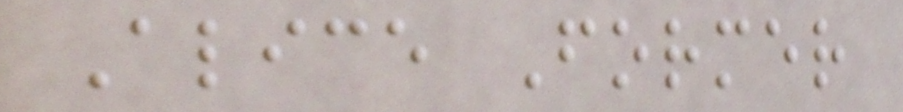Alice Former
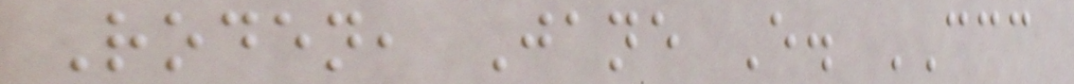Roden, Jane E. CCC
